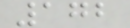172
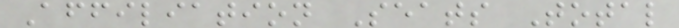Affiliation Seats Total
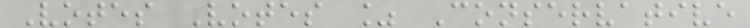Votes Votes % Conservative
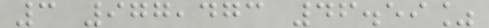3 977,473 46.59%
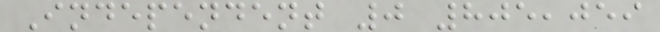Independent 0 805,059
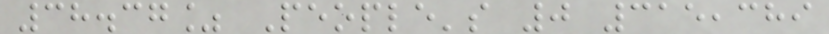38.37% People's 0 315,389
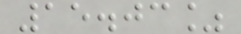15.03%
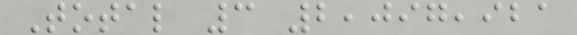Total 3 2,097,921
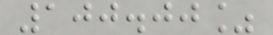100.00%
